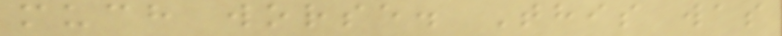much worse. This was
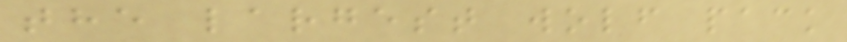the largest wolf pack
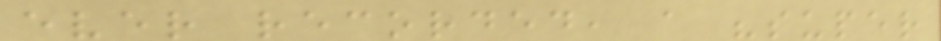ever recorded, a "super
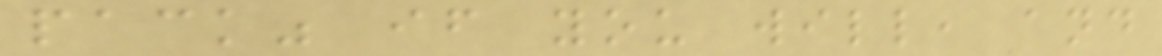pack" if you will, and
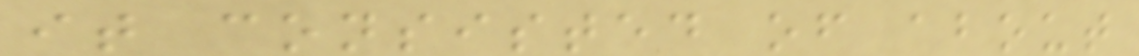it consisted of about
